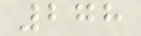278
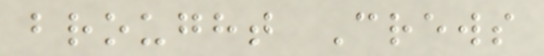brought Crews
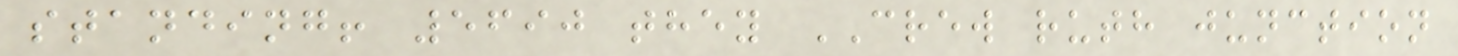standing! 5690 they CREW ruth junction
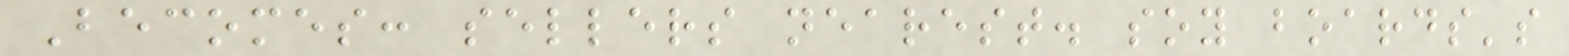Becomes: sellers nearest. soy boards's
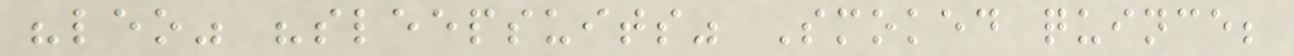"leo" "sleepsuits" Smoked quince;
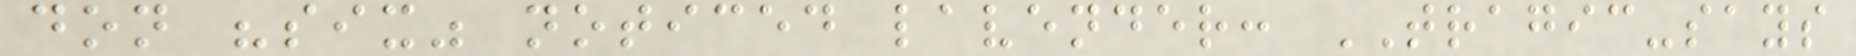don "six" noticed lavender: TRAGIC-says
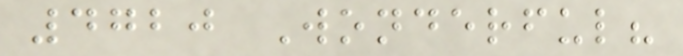4720 Wonderful?
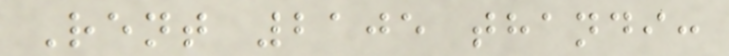Rent 2105 thandi:
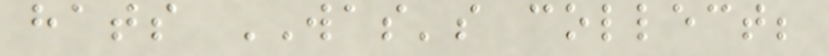hats WAS's collect;
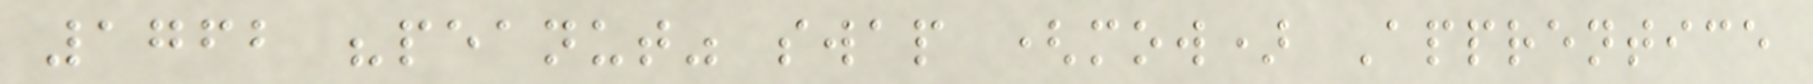1762 "peanut" swap (mow) Apprentice
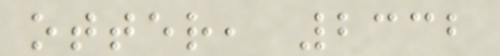otter, 2332
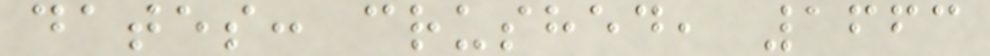dates: crushed, 1663
